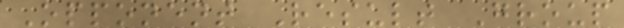Opponent Result Group
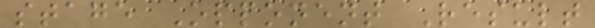stage Opponent Result
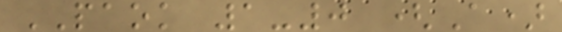PAOK 1-0 (A)
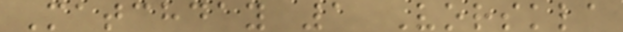Matchday 1 Vorskla
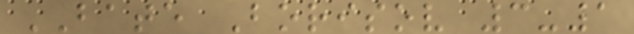BATE Borisov 3-1
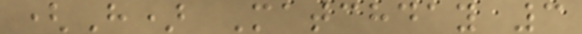(H) Matchday 3
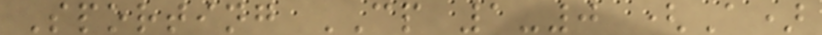Sporting CP 1-0 (A)
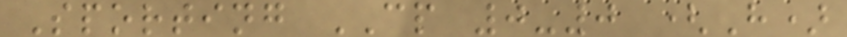Sporting CP 0-0 (H)
